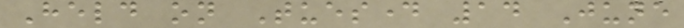Held on Tuesday 14 June
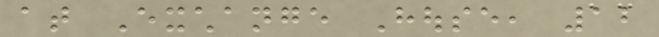at Exchange House, 12
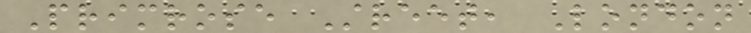Primrose Street, London
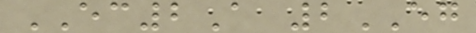EC2A 2EG
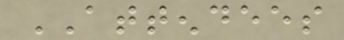ATTENDEES
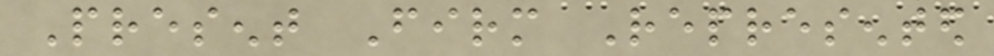Present Firm Represented
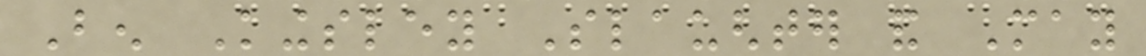Ben Kingsley Slaughter and May
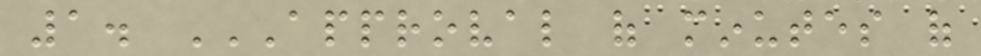1. APPROVAL OF MINUTES OF
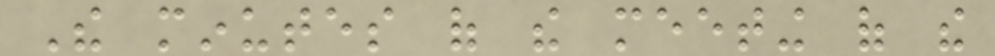The minutes of the meeting of the
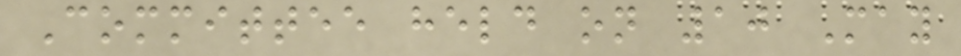Committee held on 10 May
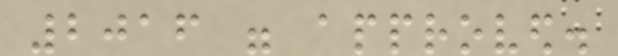2016 were approved.
